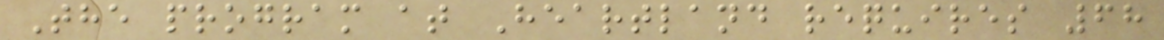The program at Heartland requires 68
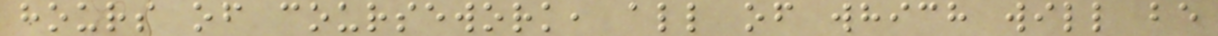hours of coursework, all of which will be
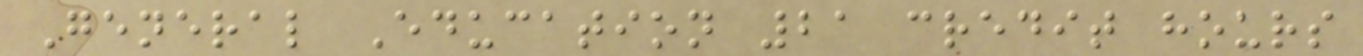General Education 21 credit hours
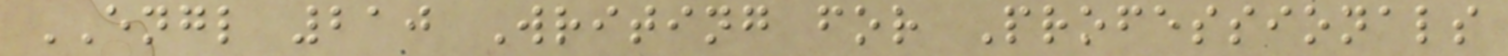ENGL 210 Writing for Professionals
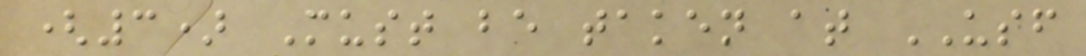(3) Must be taken at USF
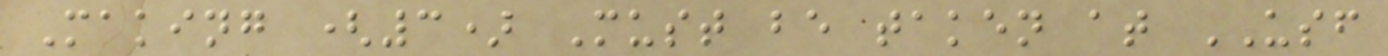Making (3) Must be taken at USF
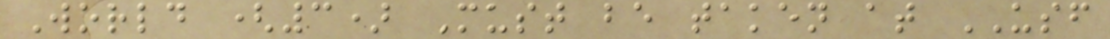World (3) Must be taken at USF
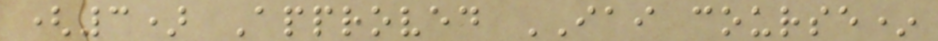(3) Approved IAI course*
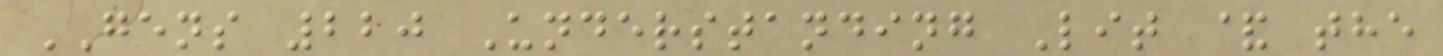GENS 220 Understanding Lit & the
